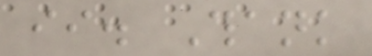ii. Thank
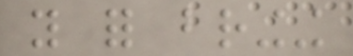you for bringing
